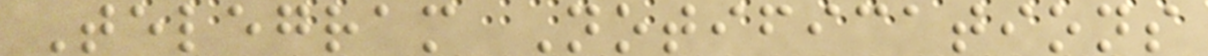Telegram Notifications
